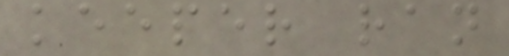keeper ran
